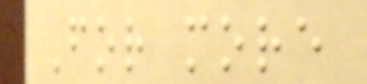For more
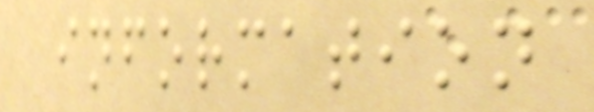information
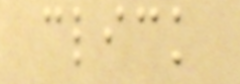click
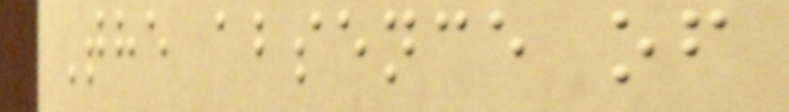The absence of
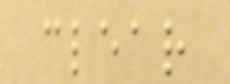clear
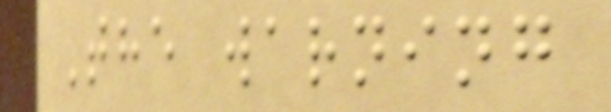The warning
